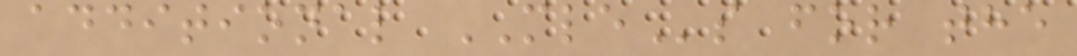additional MLEs for the
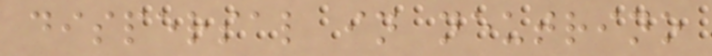dispersal in neutrino
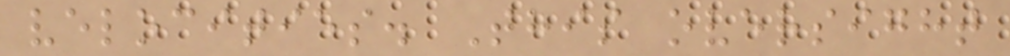velocities. This oversight
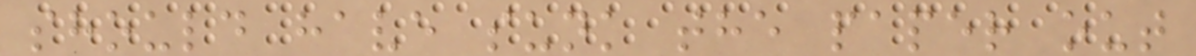should have sunk the paper out
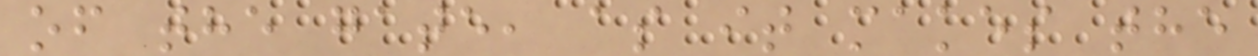of the gate, as it makes the
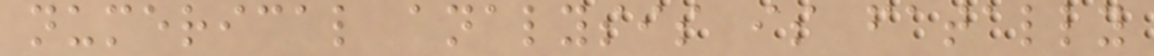numerical analysis is fatally
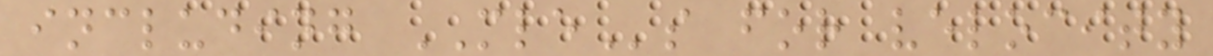including MLEs for velocity
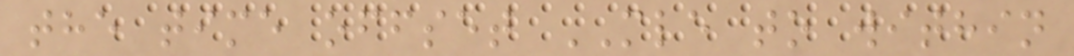the time offset MLE to within
